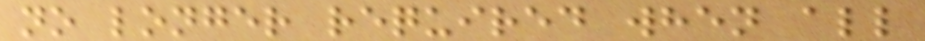no longer required when all
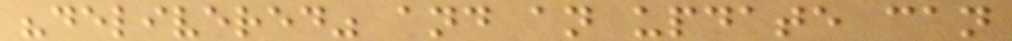"delivered" and an update can
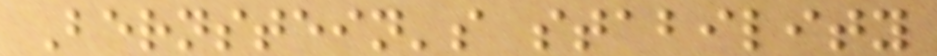Bernstein's stability
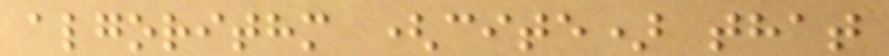algorithm (cite) that
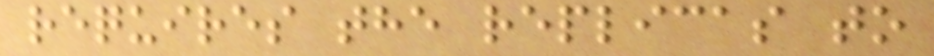requires the replicas to
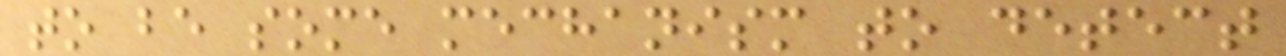to be some mechanism to detect
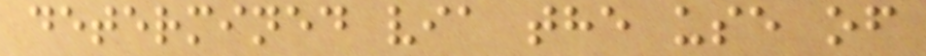determined via the use of
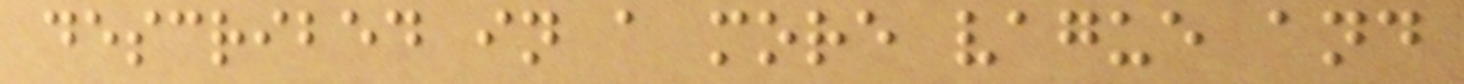described in a more vague and
